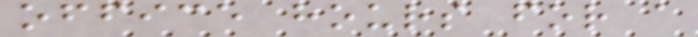office hours for a
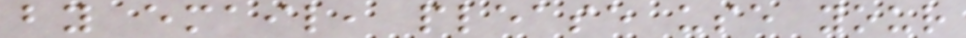by email, please use your
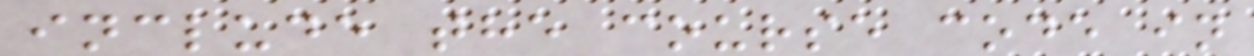include the course code in
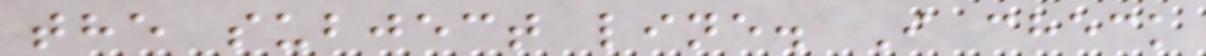the subject line. I check
